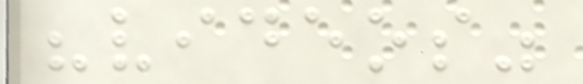"videos"
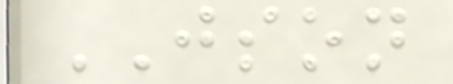JSON
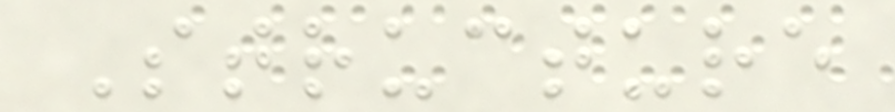Structure
